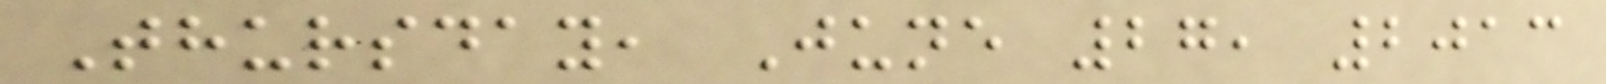Thursday, June 27, 2013
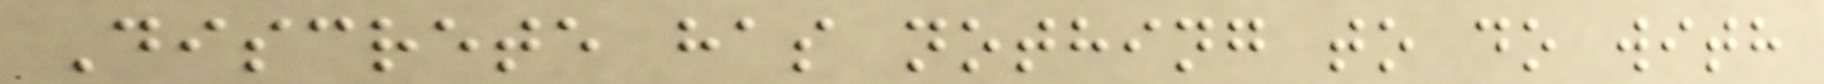Discrete has nothing to do with
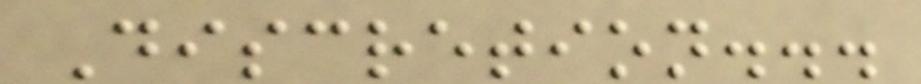Discretion...
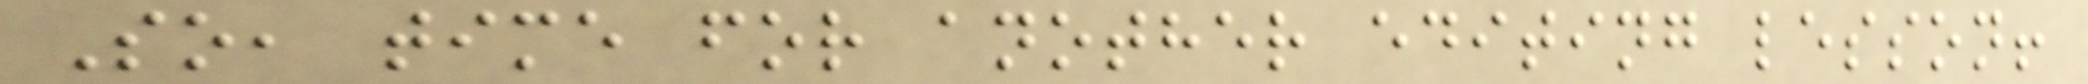So, time for another editing lesson!
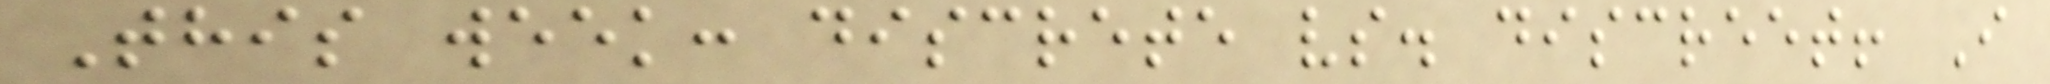This week: discrete vs. discreet! I
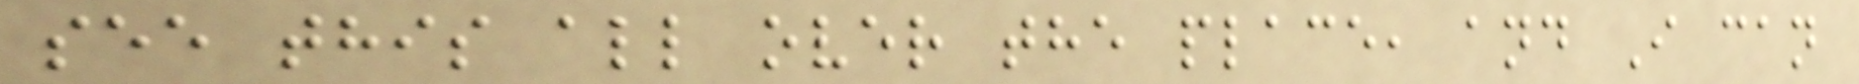see this all over the place, and I can
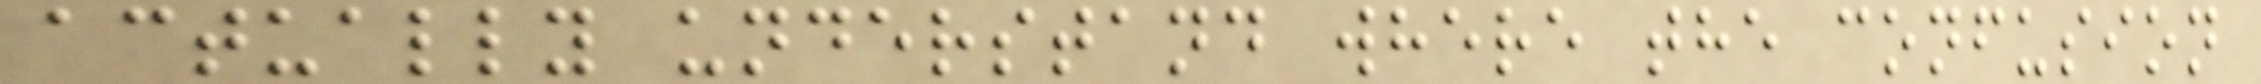actually understand where the confusion
